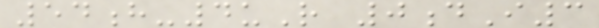54h-4uR 0dI3
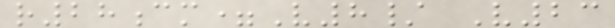r28cm=V8/ V23
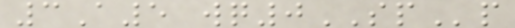3A5 wq0SPp
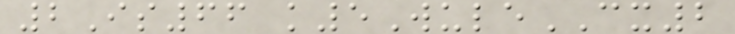2Is66 k5WuleCX2
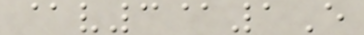@v3@1E
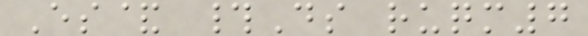Es& #Ds ruqm7
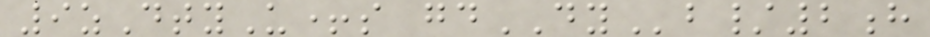9zDtyU+s gdDYb/2h
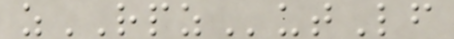zRPZutLf
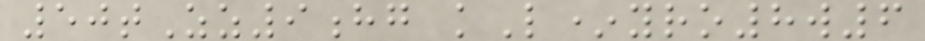50tZz9hg kL*yro8w6
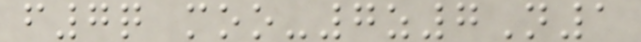f7q moo-7z7N1
